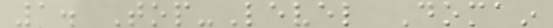1. Top-Level Domain
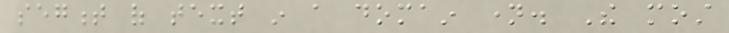segment of text in a domain name. The most
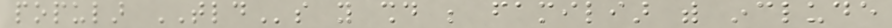popular TLDs you should be familiar with include
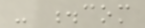- .com
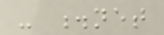- .net
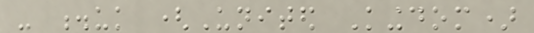- .uk (United Kingdom)
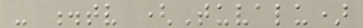- .tv (Tuvalu)
